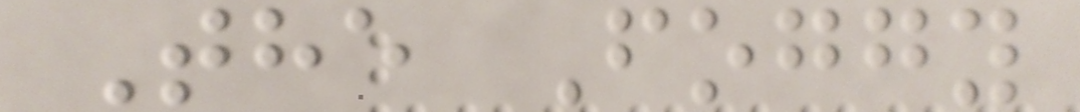The Foggy
